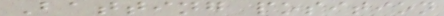Batting position
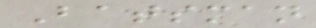Batsman
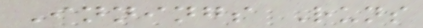Innings Runs
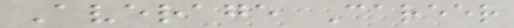Average Career
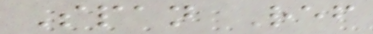Span Ref
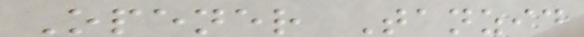Opener Tanzid
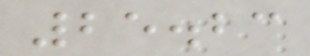25.23
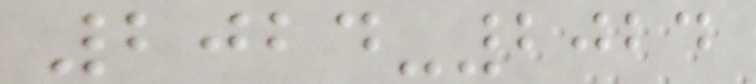2024-2024
